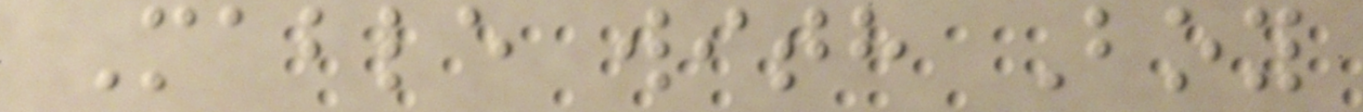Mable with Boy
